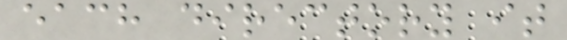each directory it
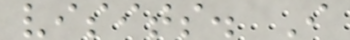visits. I
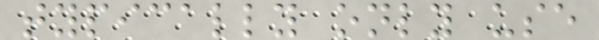typically only use
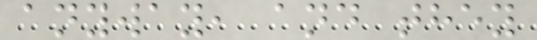anyway, and they
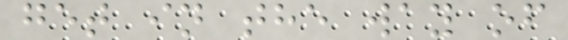get in the way of
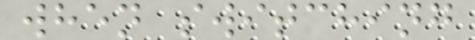when switching
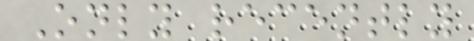Only recently
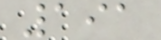191
